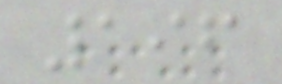196
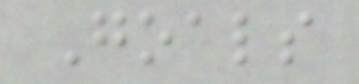Goals
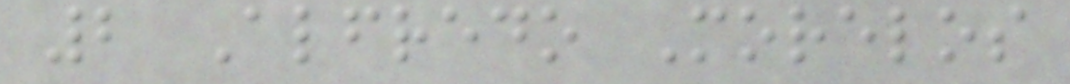2 Alfredo Morelos
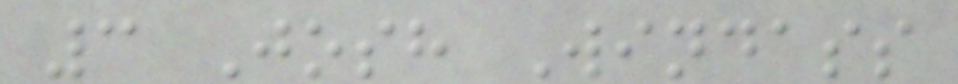3 Josh Windass
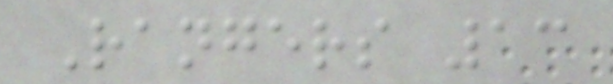Rangers 13
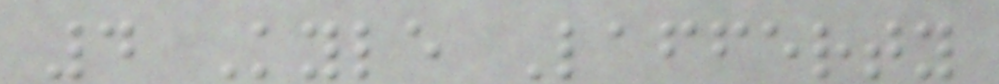4 Kyle Lafferty
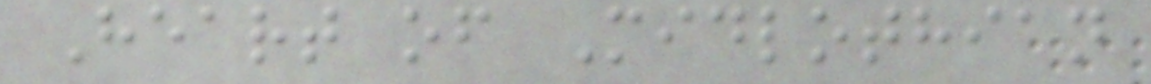Heart of Midlothian
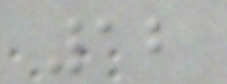12
